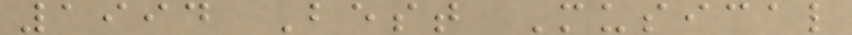1994 Best Musical
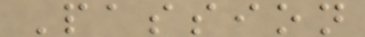Passion
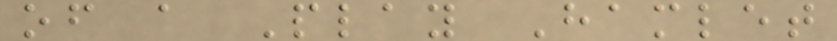of a Play Hamlet
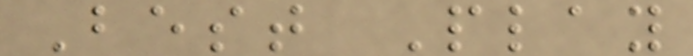Best Play
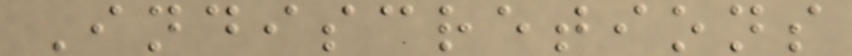Indiscretions
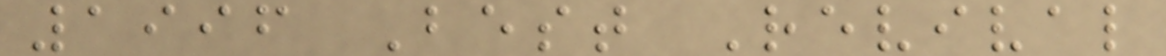1996 Best Revival
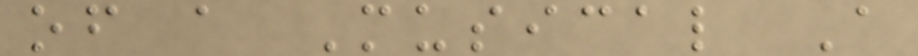of a Musical A
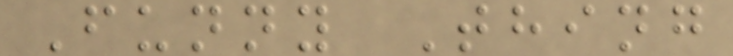Funny Thing
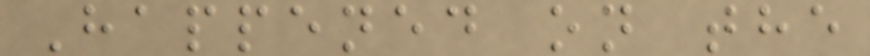Happened on the
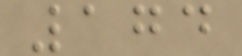174
